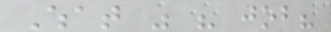What was his job?
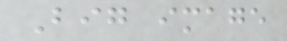Big image
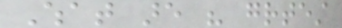What are his greatest
